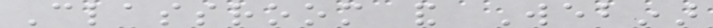Classroom and Webinar
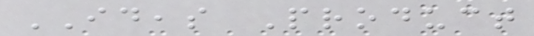IDEAS Product
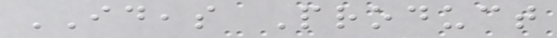IDEAS Product
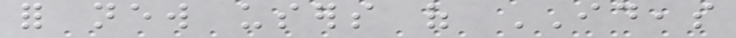for new users of IDEAS
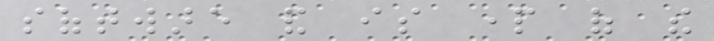software and is part of the
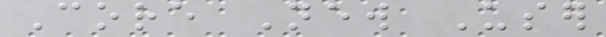Core New User
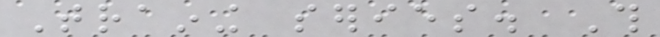Training series. This
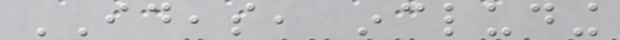IDEAS, including
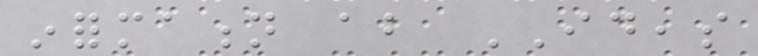information about IDEAS
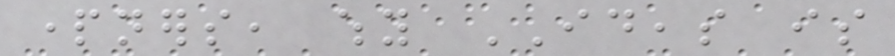partners, why IDEAS is
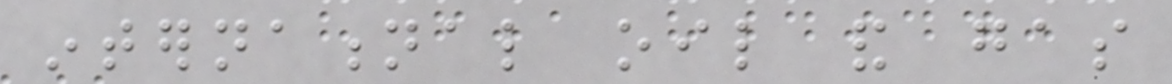international oil and gas
